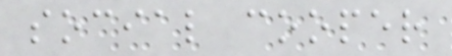social cooper
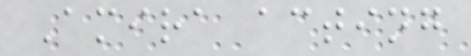Amira acting
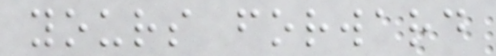yours forward
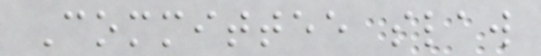Committee slaw
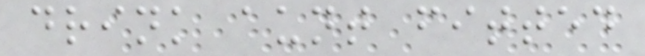drink aunt fitted
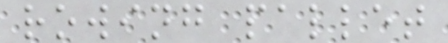rowing pallet
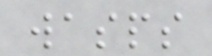wasps
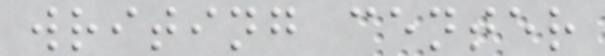writing center
